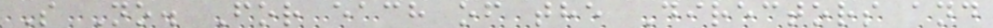S No. For each of the Directors and
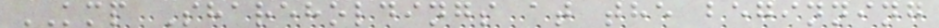KMP Shareholdings at the beginning
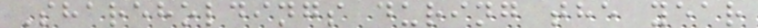Shareholdings during the year
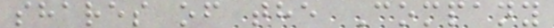shares of the Company
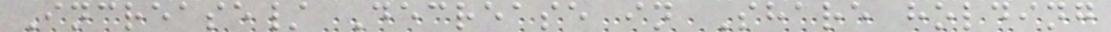Increase/ Decrease in Share holding
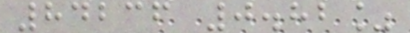84236 0.82%
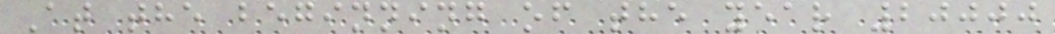At the beginning of the year 20000
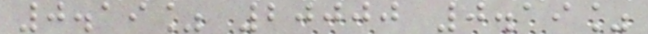0.19% 20000 0.19%
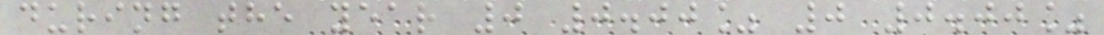during the year 0 0.00% 0 0.00%
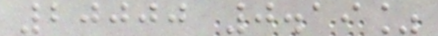20000 0.19%
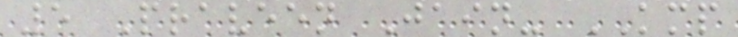5 Praveen Jain- KMP
